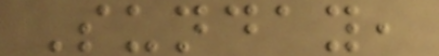Sunday,
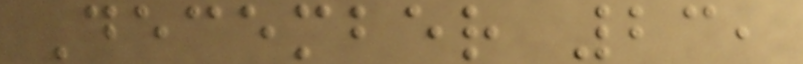December 23,
